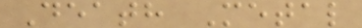Death Metal
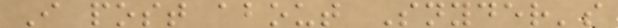I post about Snyder's
